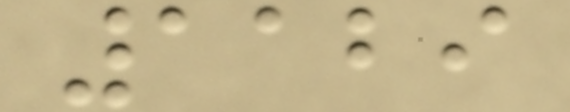1129
